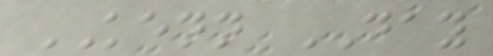KENN DAY
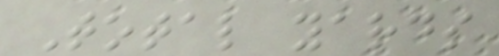Total yards
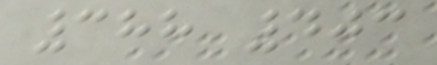388 403
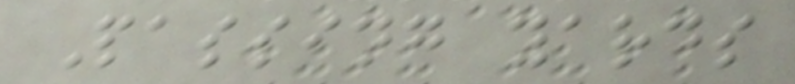Passing yards
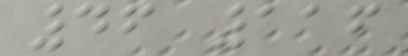46 116
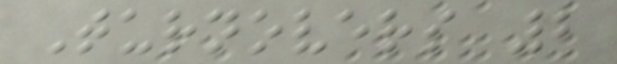Turnovers 2
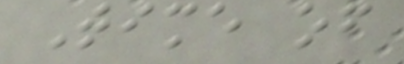Time of
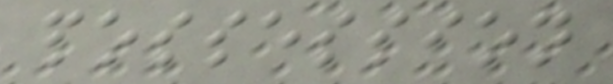possession
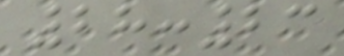28:23
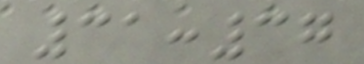31:37
